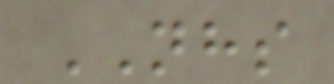NHS
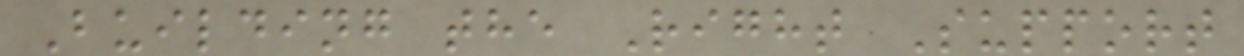Building the Right Support
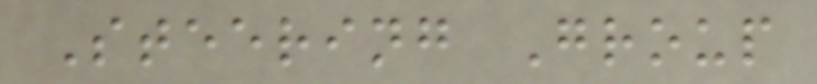Steering Group
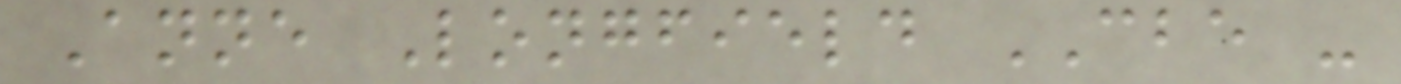Anne Longfield CBE -
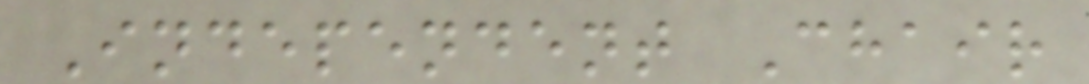Independent Chair
